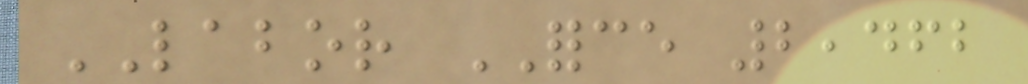LABOR FORCE 2,462
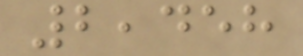2,458
